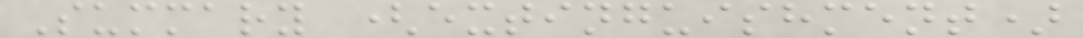Summary (extinguishment)
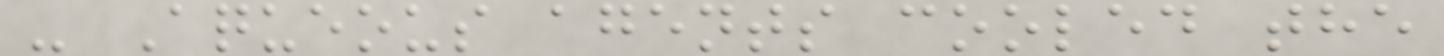- Aqueous agents cooled the
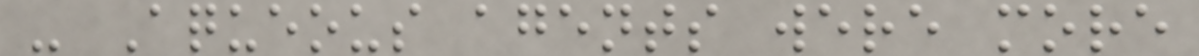- Aqueous agents were more
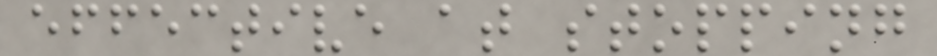effective at stopping
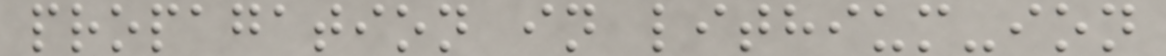propagation in lithium-ion
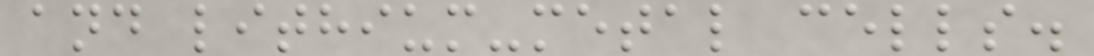and lithium-metal cells.
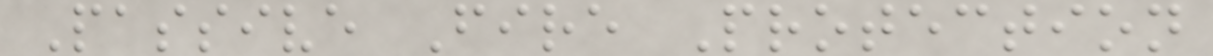Passive Fire Protection
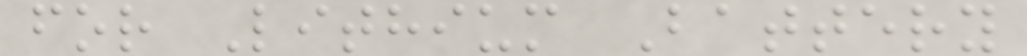for Lithium Battery
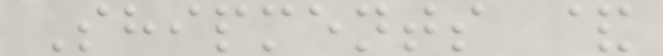Shipments &
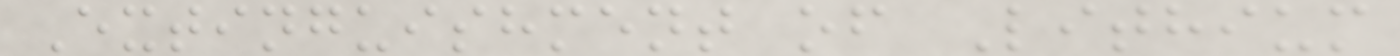Extinguishment of Lithium
